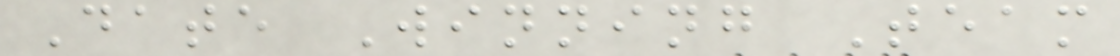Date Winning Team
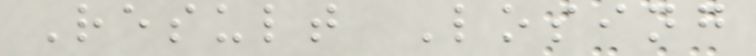Result Losing
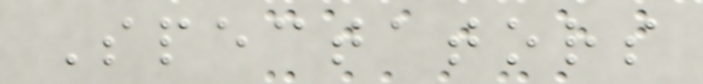Spectators
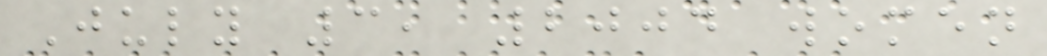July 3, 2004 women
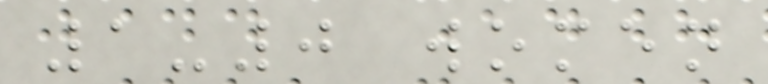1-0 women
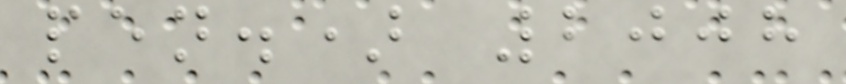pen.) 2008
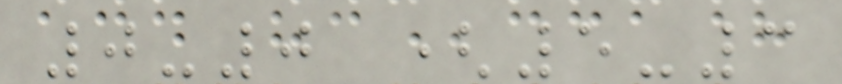0-0 (5-3
